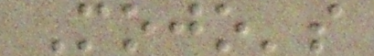Mojo's
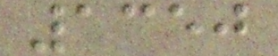1350
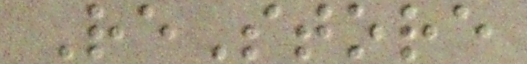ReStore
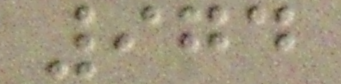974
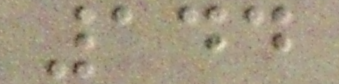144
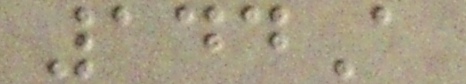144A
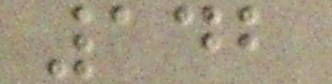142
